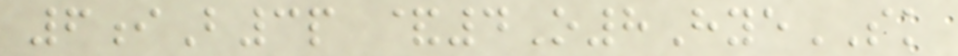6iB3p &4O8HyeSK
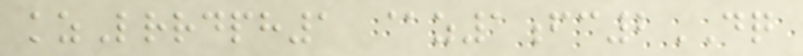kzLrrdph1 @z1fc2DQ
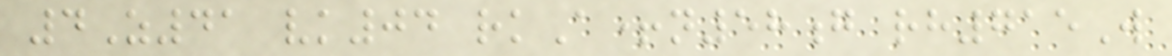4Z41 vk04 rkA+n58g rh715W
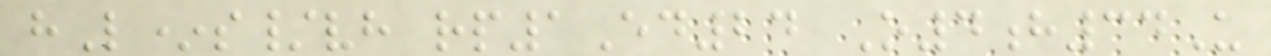hL*s/vh rp1Ed24 O4h34U
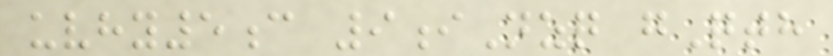uvhy5c 9iNzq gQth
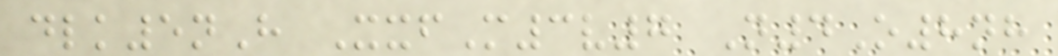dlk5nH XxfM3v7 N4O8nh
